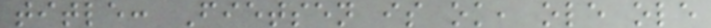title: Fietsen is ok, ole ole
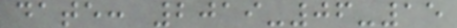date: 2019-06-15
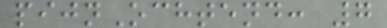pijnOchtend: 7
